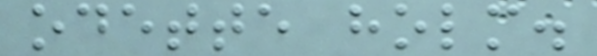odette holm.
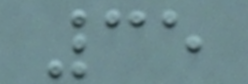35
